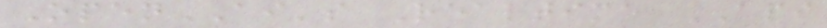OpenAI's Realtime API
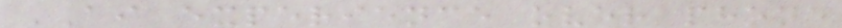AI experience over phone
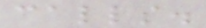calls.
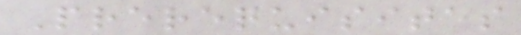Prerequisites
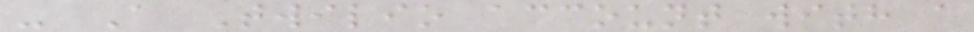- A Twilio account with a
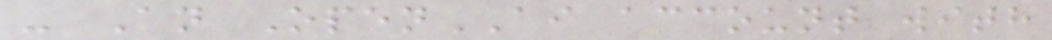- An OpenAI account with
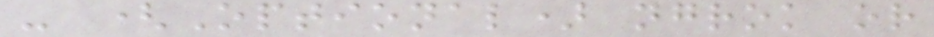- (Optional) ngrok or
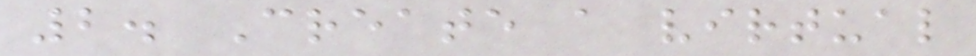2. Create a virtual
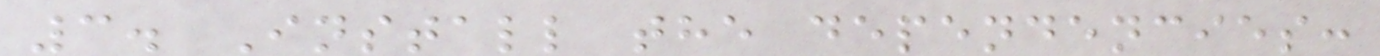3. Install the dependencies:
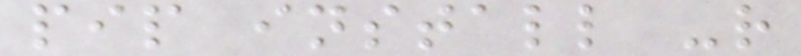pip install -r
